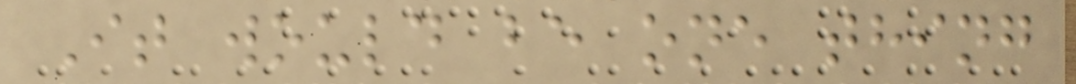It would be one thing
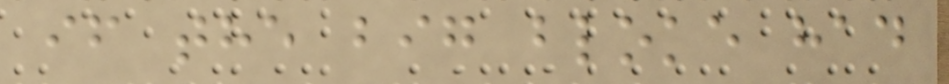if the big bloke had
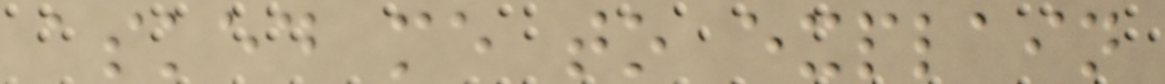asked me to explain
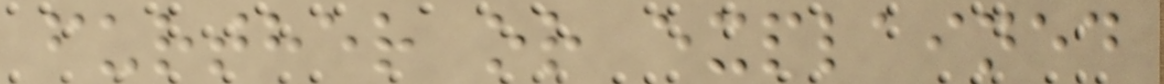further or explained
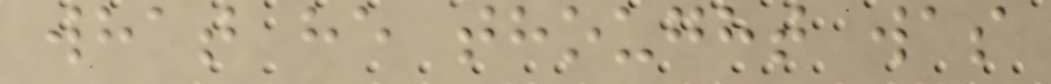what he thought was
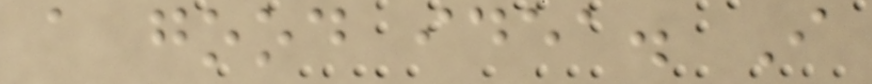a good idea. I
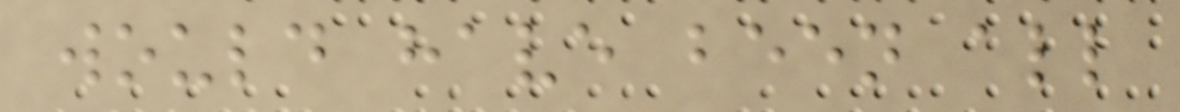would have been all
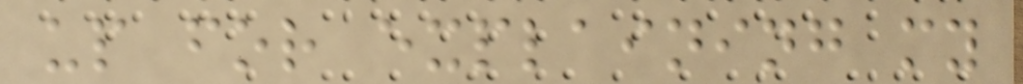up for explaining my
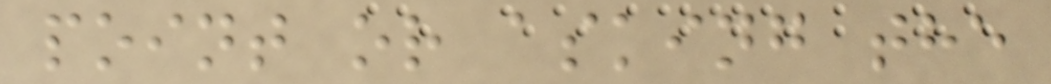point or asking the
